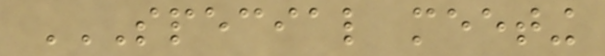SPECIAL MEETING
